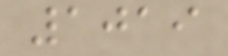1019
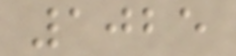1025
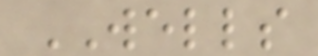WELLS
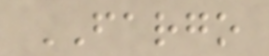FARGO
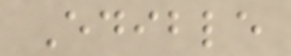Edible
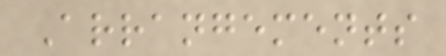Arrangements
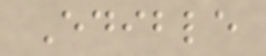Edible
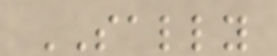SALLY
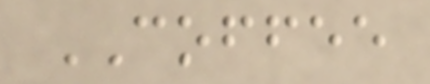COFFEE
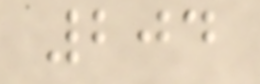204
